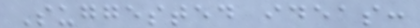Suggested ideas:
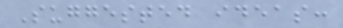Suggested ideas:
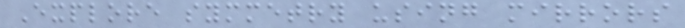Explore symmetry using mirrors
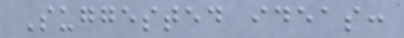Suggested ideas:
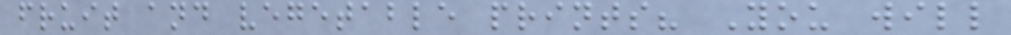fruit and vegetable prints? You will
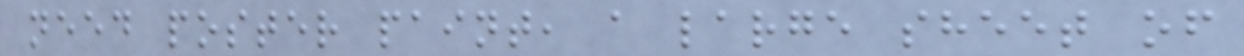need poster paint, a large sheet of
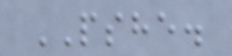PSHE.
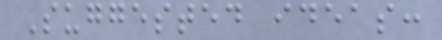Suggested ideas:
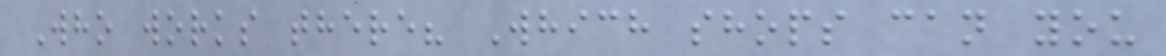Who works there? Which shops can you
